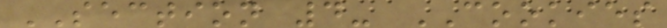SECTION 4- COOKIES
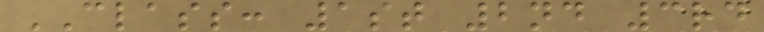CLASS: 1st 2nd 3rd
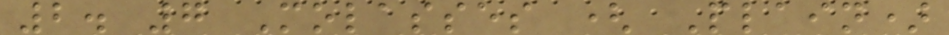2. 7 Molasses ( Plain)
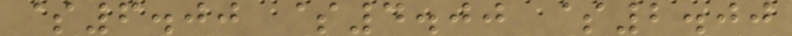$6.00 $4.00 $2.00
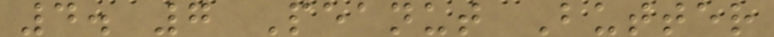4. 7 Peanut Butter
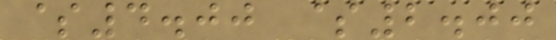$4.00 $2.00
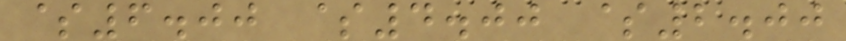$6.00 $4.00 $2.00
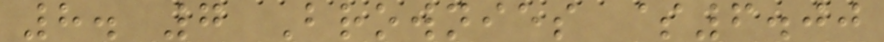8. 7 Brownies $6.00
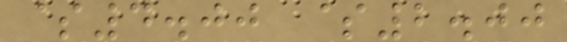$4.00 $2.00
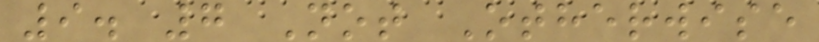9. 7 Not Otherwise
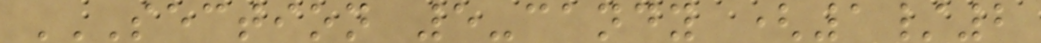SECTION 5-CANDY (1/2
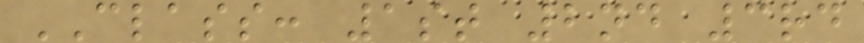CLASS: 1st 2nd 3rd
